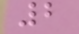2
